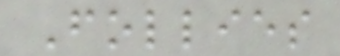Follies
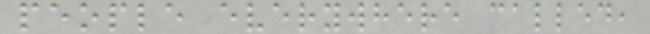people everywhere called,
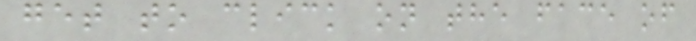get to click on the face of
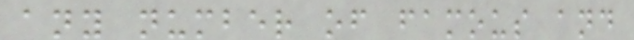any number of famous and
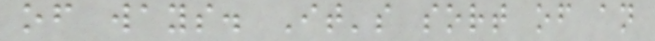of ways. It's sort of an
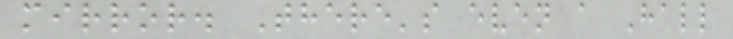mirror. There's even a Hall
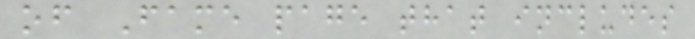of Fame page that includes
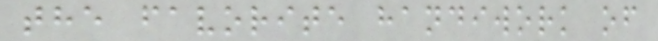the favorite handiwork of
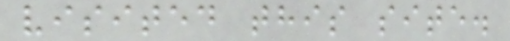visited this site.
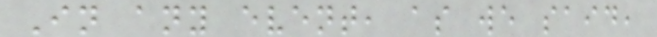In any event, as we said,
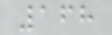168
